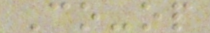Co-op
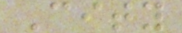City
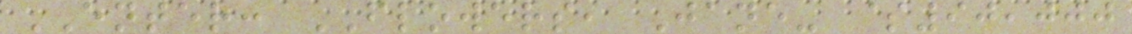ENTER: FLOWERS, Jane- $90,000
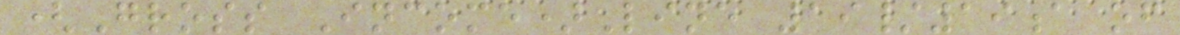(Gross Income)Line 19/19a of
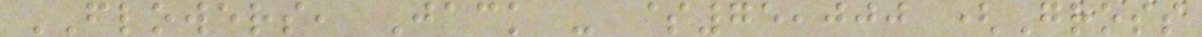FLOWERS, Jack - $75,000 (Gross
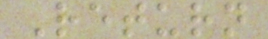Return
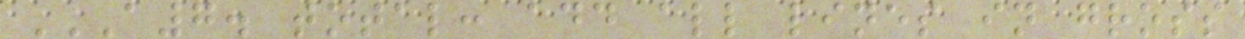A7. TOTAL: ADD ALL LINES IN GROSS
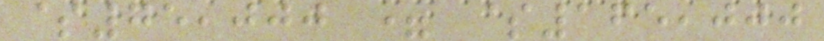$75,000 = $165,000
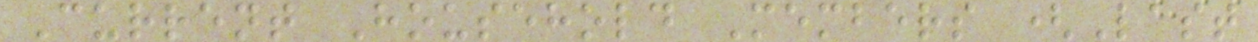Current Household Members (Last
